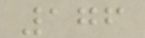176
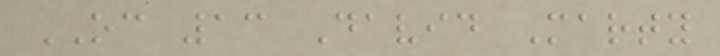OC 13 David Marty
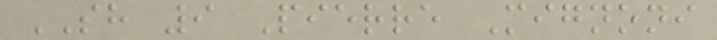SH 9 Pierre Mignoni
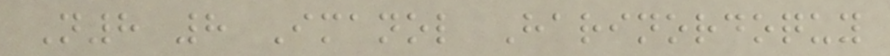N8 8 Imanol Harinordoquy
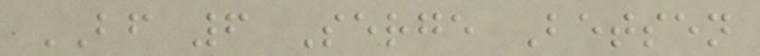BF 6 Serge Betsen
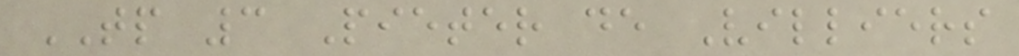TP 3 Pieter de Villiers
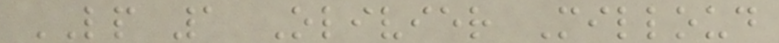LP 1 Olivier Milloud
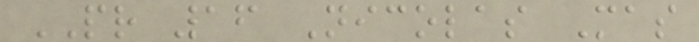PR 16 Nicolas Mas
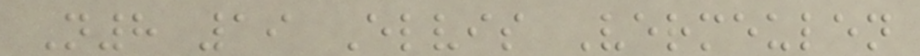N8 19 Elvis Vermeulen
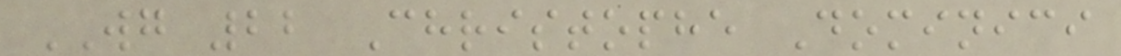WG 22 Christophe Dominici
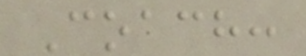Coach:
